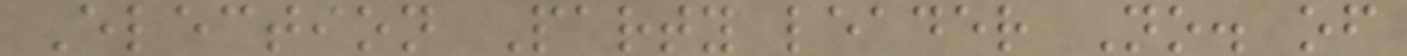Election Party leader No. of
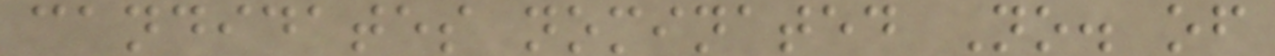candidates nominated No. of
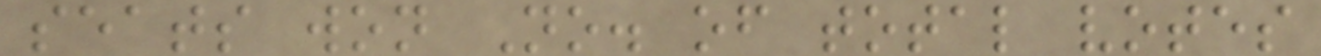seats won No. of total votes
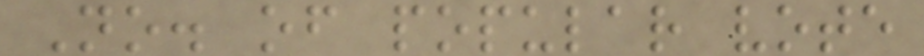No. of popular vote
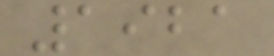1921
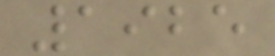1925
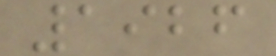1926
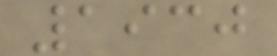1930
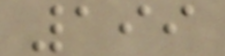199
